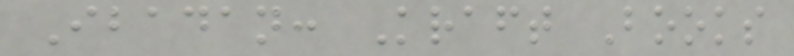Ibadan: Kraft Books
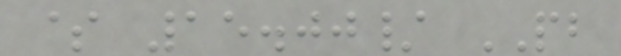$ 15.00/ PB
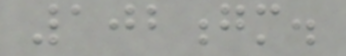102gm.
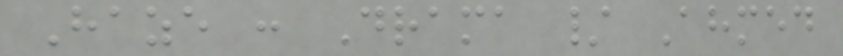Haze : Drama / Ahmed
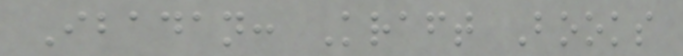Ibadan: Kraft Books
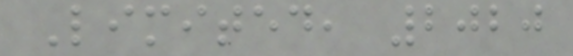Limited, 2020
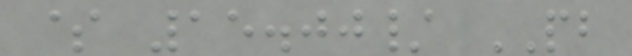$ 15.00/ PB
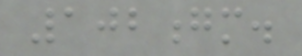102gm.
